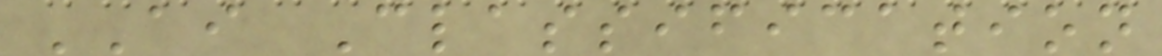AI Classification
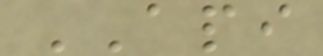API
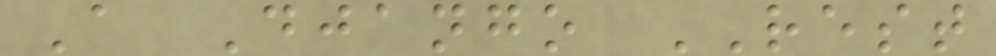A Django REST
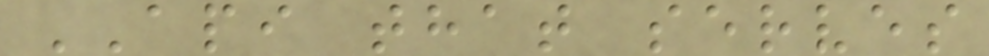API that serves
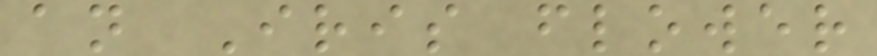an Iris flower
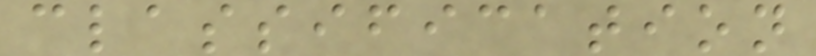classification
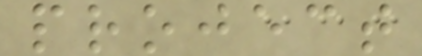project
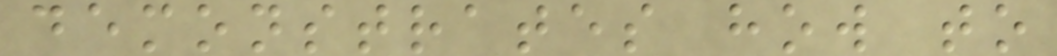demonstrates how to
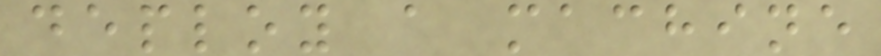deploy a machine
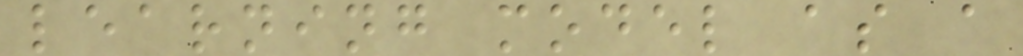learning model as a
